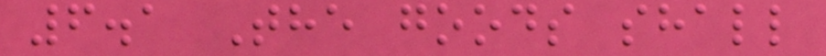6.1 The goods shall
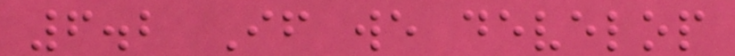6.2 If we develop
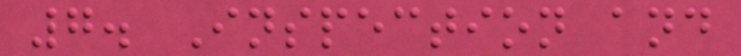7. Inspection and
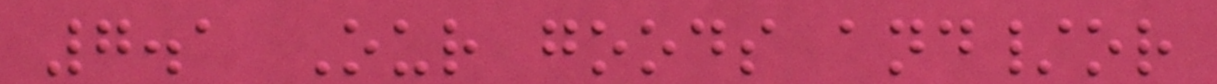7.1 Our goods and/or
